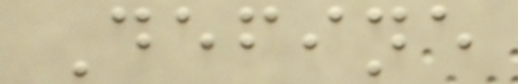Define
